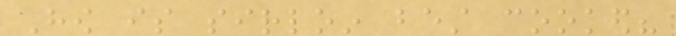How is sirloin best cooked?
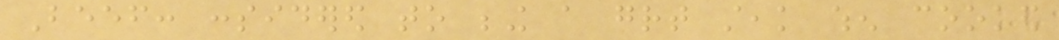Beef: considered to being a great steak when cooked
